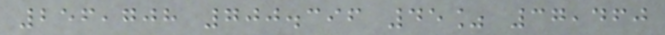256,708 700.396 45% 37,460
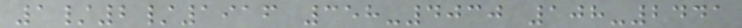1/2/1916 358-4030 108-2441
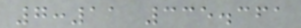7:11 335.361
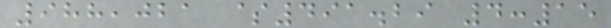988,021 $491.29 4:15
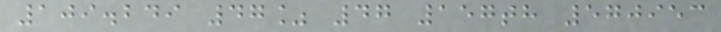109.249 47% 47 157th 570953
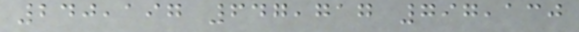240,197 647,717 797,130
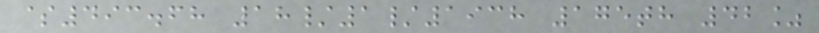$493.68 18/1/1938 175th 42%
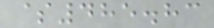$485.83
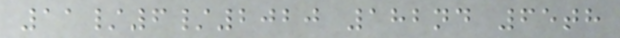11/6/2020 182nd 65th
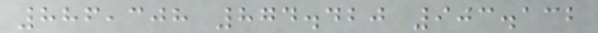886,308 874.420 903.132
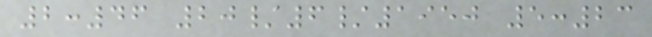2:46 20/6/1950 5:23
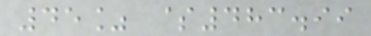45% $483.99
